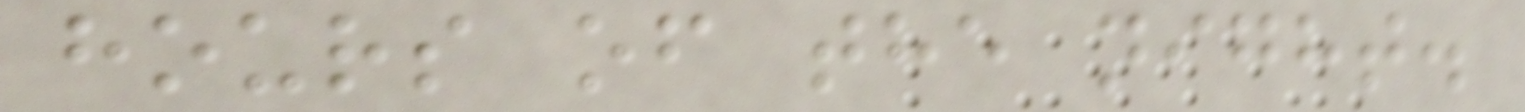hours of the night.
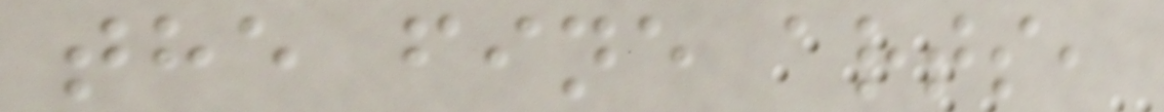the fine arts,
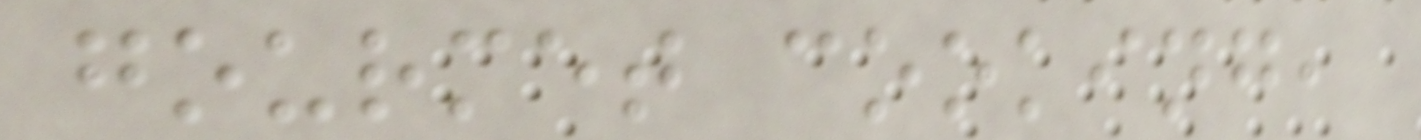gourmet cooking,
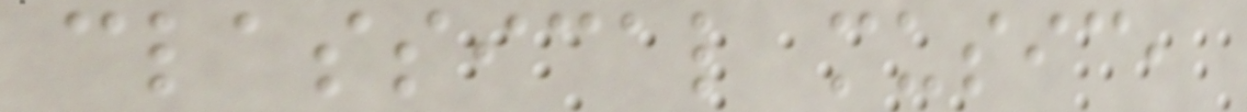classical music,
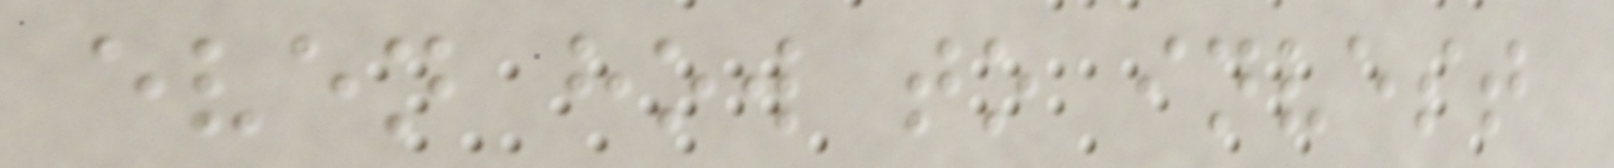even how to invest
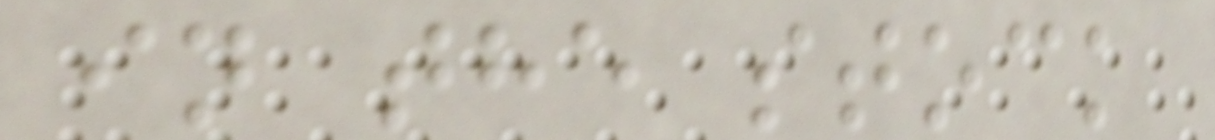in the stock
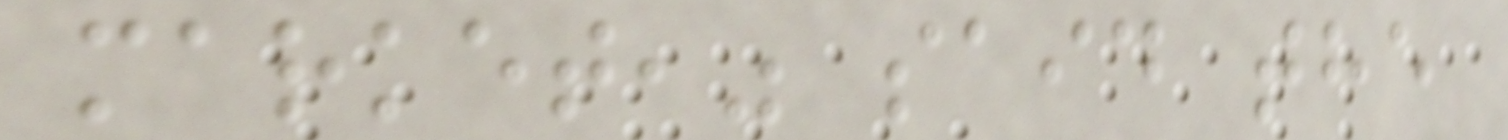market," said the
